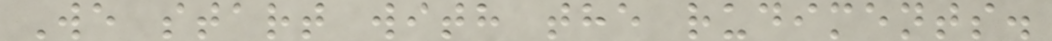We start with the rudiments.
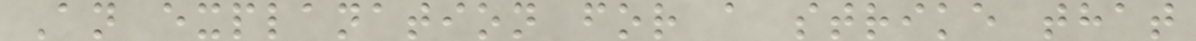An explanation for a strike that
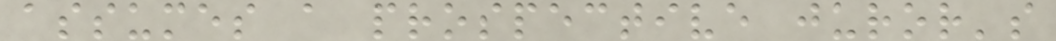assumes a prospective juror's
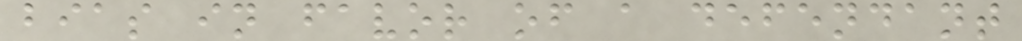bias in favor of a defendant
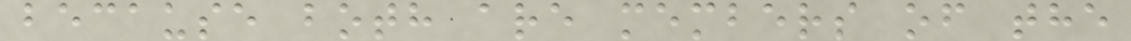because both are members of the
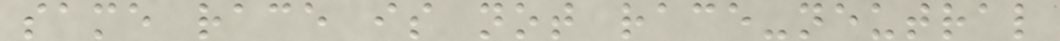same race is not race-neutral
